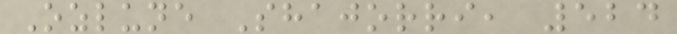Ozlune Shajorri, 524
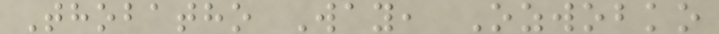Thobatho Way, Ozwobko
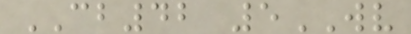CB42 5WV
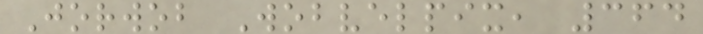Jorwob Wobvelpix, 364
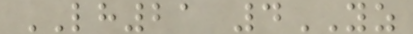LH21 4YZ
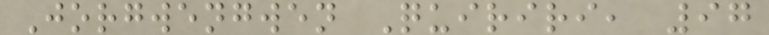Jorgwengwen Quiriri, 97
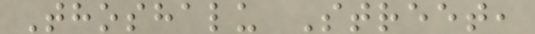Thoshalu Street,
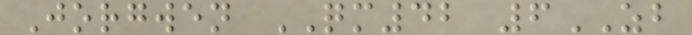Jorgwen QM42 6ZB
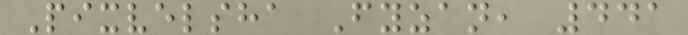Pixvelsha Fyzan, 441
